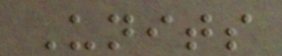Units
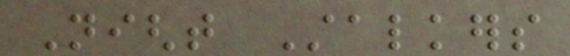Night Stalkers
